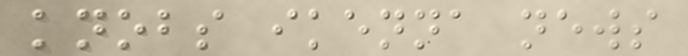knobs ikenna news
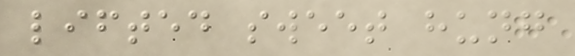lifted sweet hung
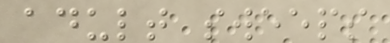adult sweeps
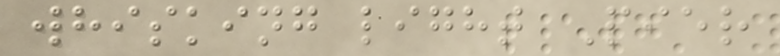whisking light Pier
